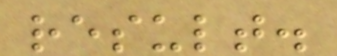result.
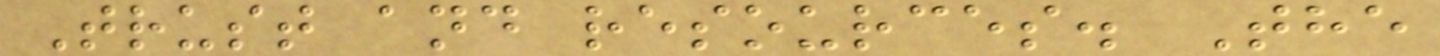Trust and resources. The
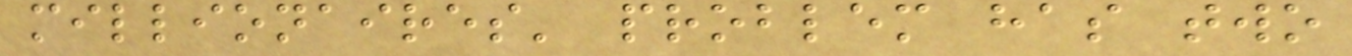millionaires' problem has two
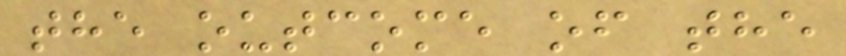the outcome of the
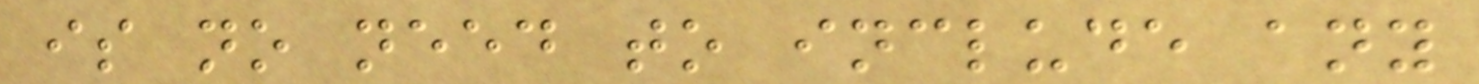is no need to include any
